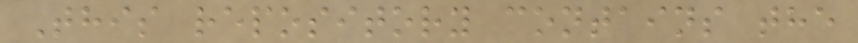This repository contains the
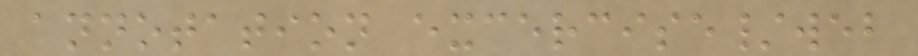annotation excercise/web
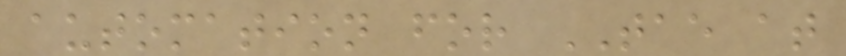automation for TAE at
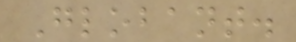Globant.
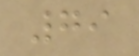79
